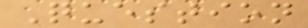Question
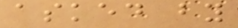asked by
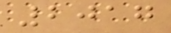2017
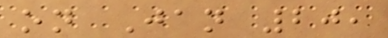on Jan 20,
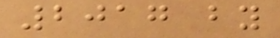2017 by
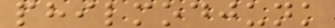philmodjunk
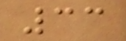33
